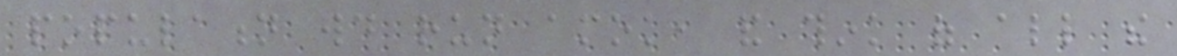population would run amok, and think of all the
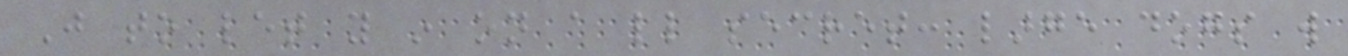Just to let you in on a little secret: large dogs will
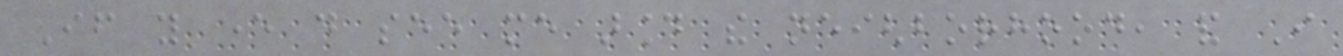If you ever do see me around the neighborhood, and I
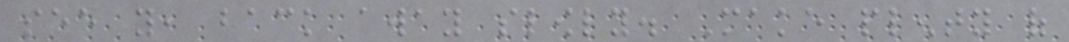see you, back away slowly. Make plenty of
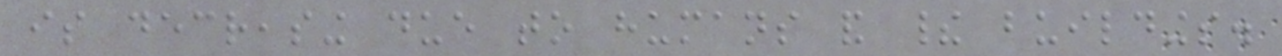is decreasing due to humans and their buildings.
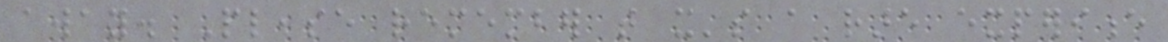away. Please remember that it's a rare experience
